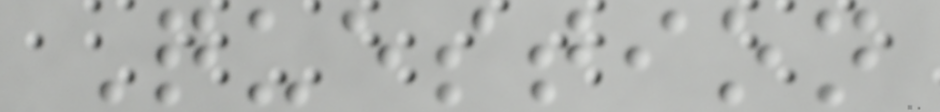Question
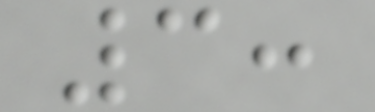3:
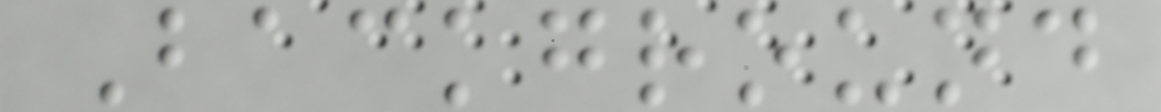Background
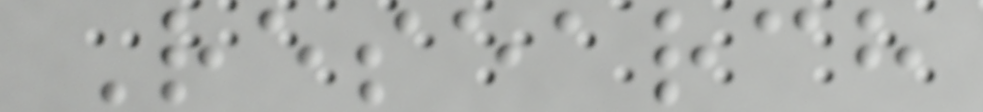Research
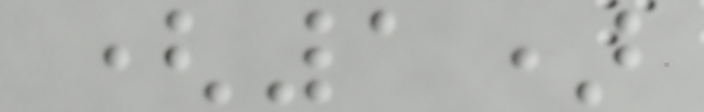(1)
